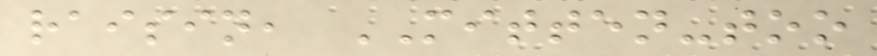raisin, MITTEN-too
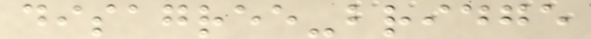disagree-bridge
